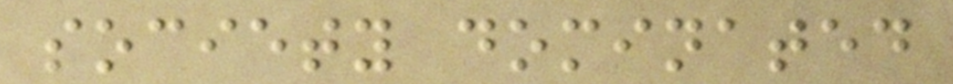society dominated
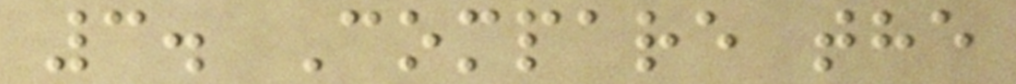3. Compare the
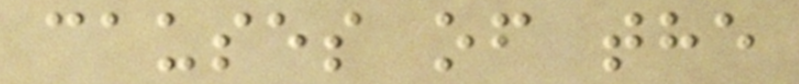causes of the
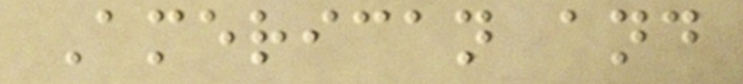American and
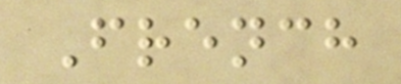French
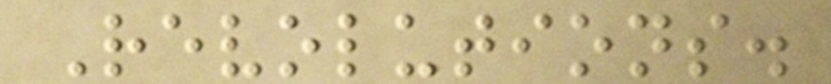Revolutions.
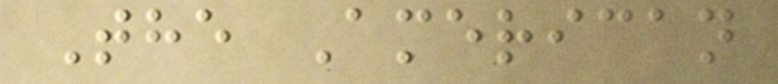The American
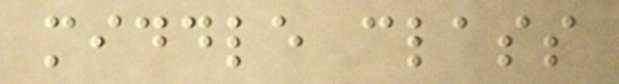middle class
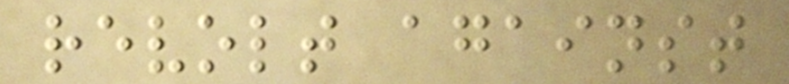revolt against
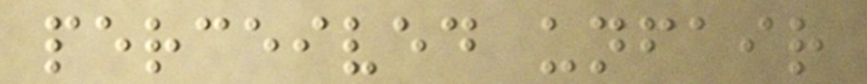perceived unfair
